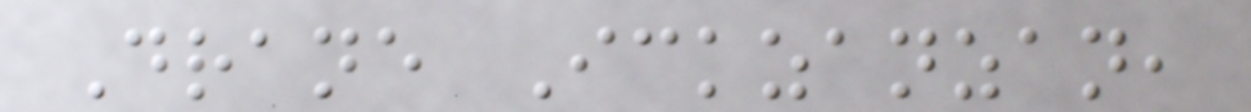Drane Ickzanzan,
